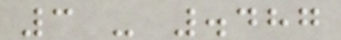3 - .487
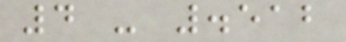4 - .512
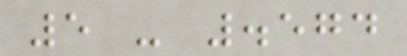5 - .574
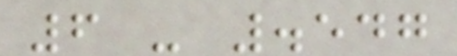6 - .547
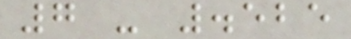7 - .525
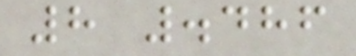8 .486
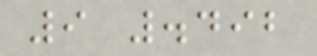9 .492
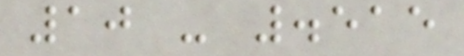10 - .515
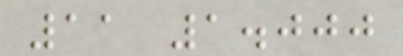11 1.000
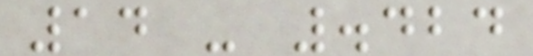14 - .424
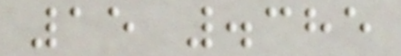15 .385
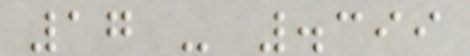17 - .399
